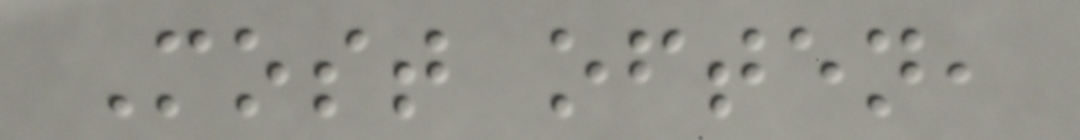Most often,
